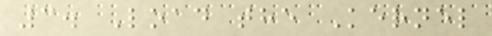3. Load the Kernel
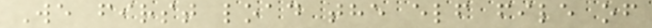We first load the elf file of
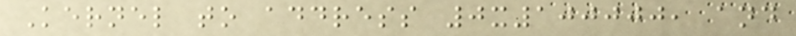Kernel to address 0x100000, and
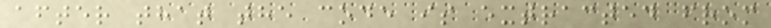after that the code is extracted from
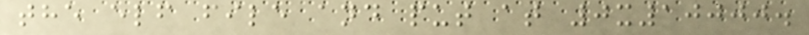the elf file and put at 0x10000.
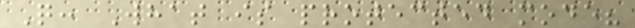Q: What is protected mode?
